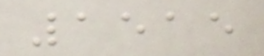1515
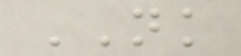NK
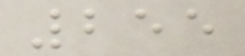255
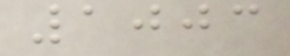1003
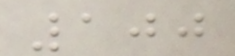100
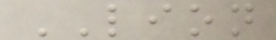LION
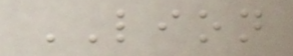LION
